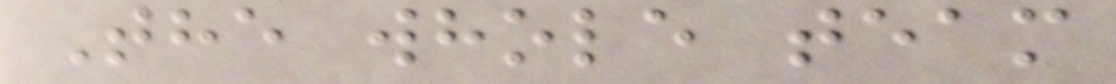The whole team
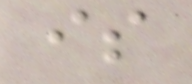is
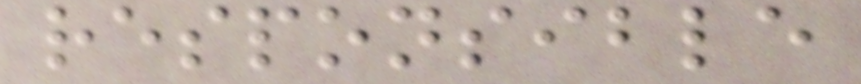responsible
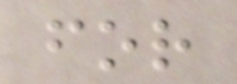for
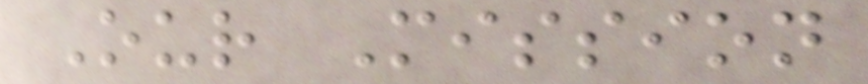Our Mission
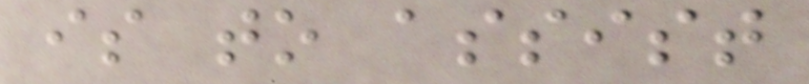is to assist
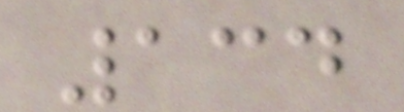134
